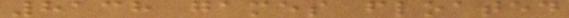8138 games floated
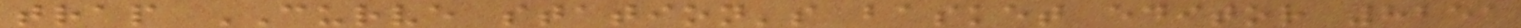trap CURVE station's basket editor 8251
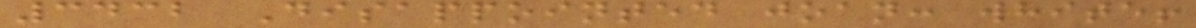3432 Disappointed joan: white!
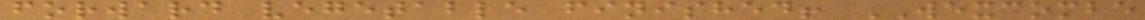forward vegetable finished! WEXCOMBE
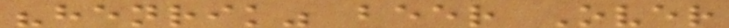"henrik" beer Over
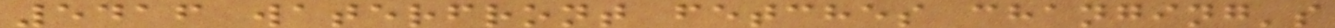5416 waterfront fetches changing's
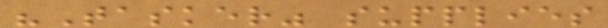"Tasker" supplies
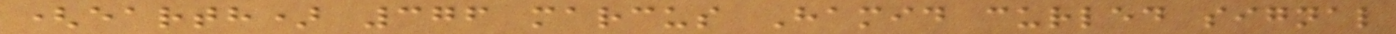(earth) 376 marcus Hamid curled signal
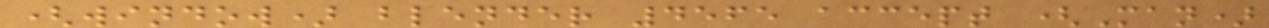(window) blender 4565 accept (Man)
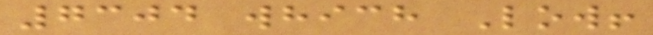7304 which Low!
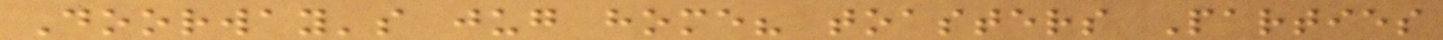Doorway's jug home? toasters Parties
